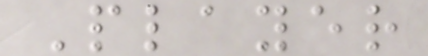Player
